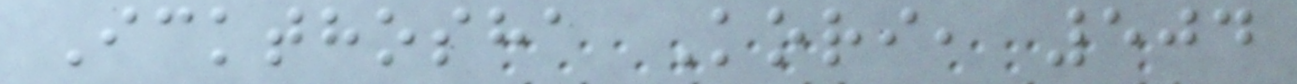Ickthosha Kori, 504
